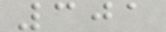301
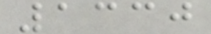1330
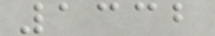1332
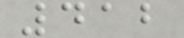412
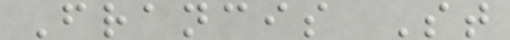Francis St
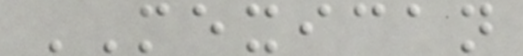MEXICAN
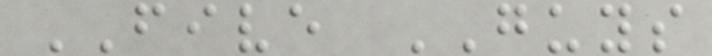FIVE GUYS
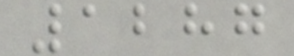1287
